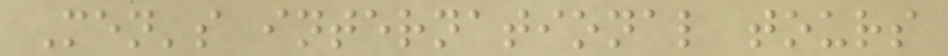Men's international tours
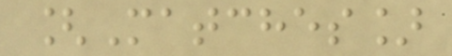[Matches]
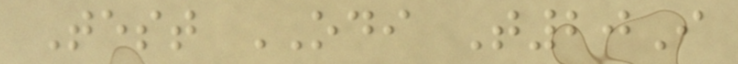Test ODI T20I
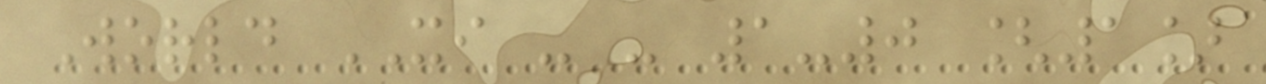World XI - - 1-0 [1]
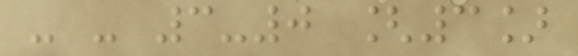- - 3-0 [3]
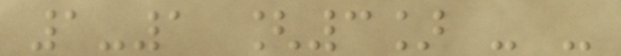1-1 [3] - -
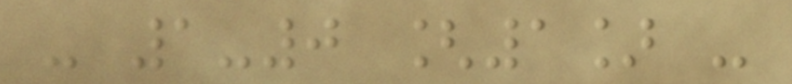- 1-0 [1] -
